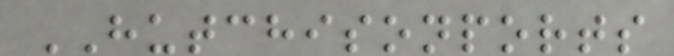HUTCHISONPORTS
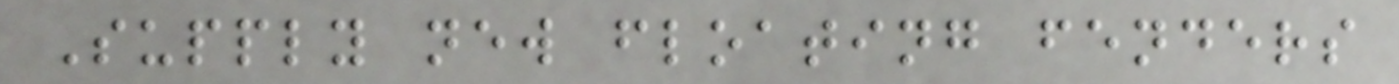Supply new floating fenders
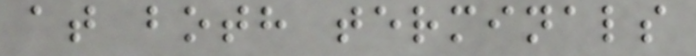at both terminals
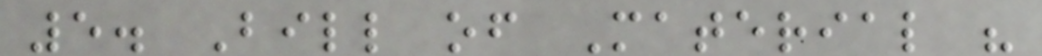5. Bill of Material "
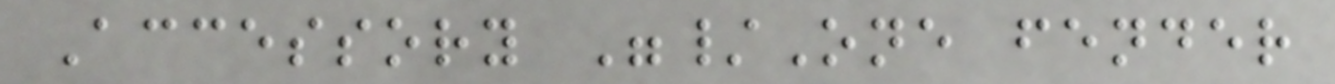Accessory "/One fender
